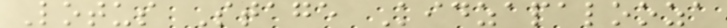Lotus Stage Kidzapalooza
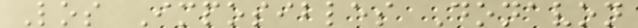Los Imposibles Donavon
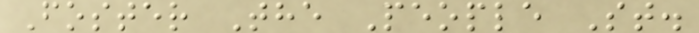Foster The People St.
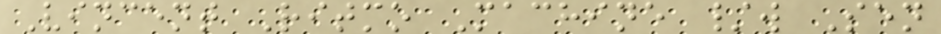Vincent Ritmo Machine /w Sen
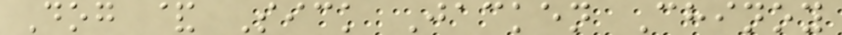Dog & Sick Jacken Chinoy
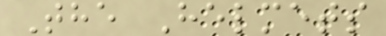The Helmets
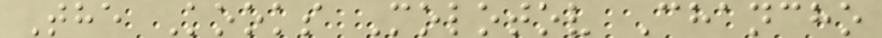The Kooks Molotov Chancho
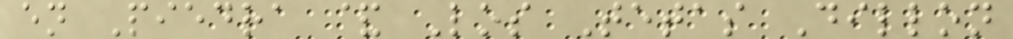en Piedra & Los Tetas Dillon
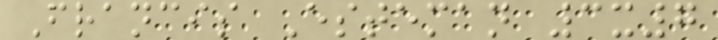Francis Esteman 3x7
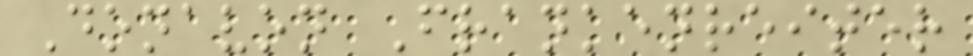Donavon Frankenreiter
